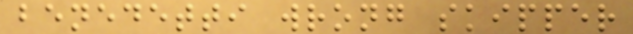benedetti wrong skipper
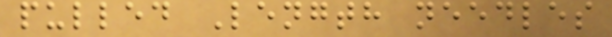pulled Length needles
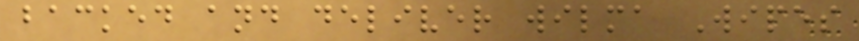backed and deliver wilma Wipes
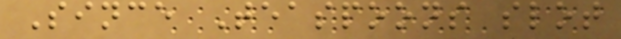Since Teaspoons slot
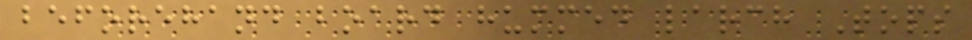beforehand board hummed larch Tops
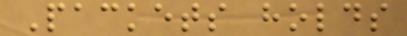Packets holds
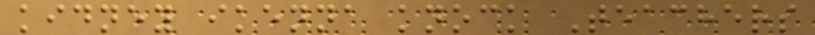kidney ikenna knock Teachers
